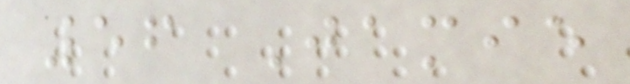56 Jamie
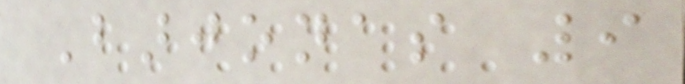Barjonas 9
